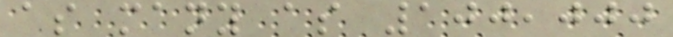as many as 100,000
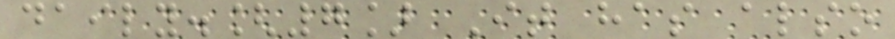daily.[7] It has also
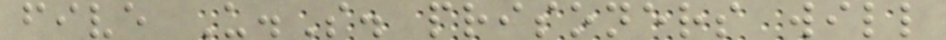five U.S. prisoners will
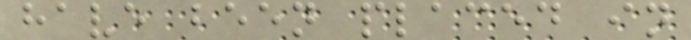have been placed in
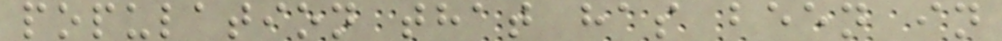population that has been in
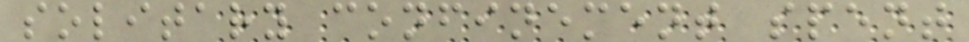solitary confinement spent
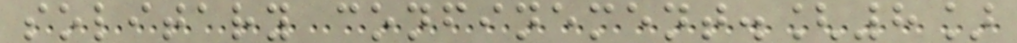solitary confinement.[8]
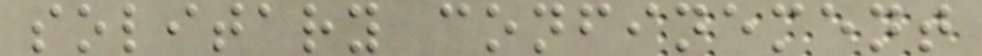solitary confinement
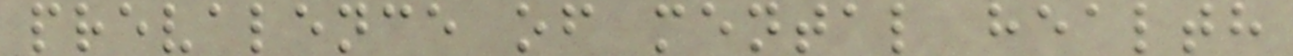prevalence of mental health
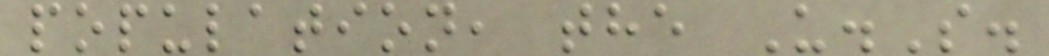population, the U.S.
